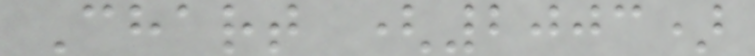Chart (2003)
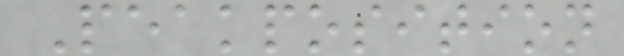Peakposition
